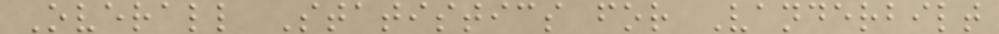Overall Statistics for Vanderbilt
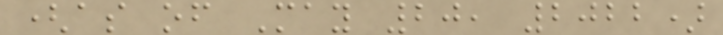(as of May 20, 2022)
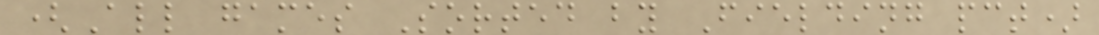(All games Sorted by Fielding pct)
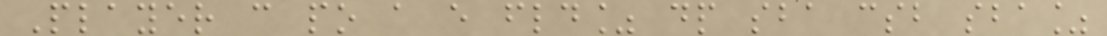Player c po a e fld% dp sba csb sba%
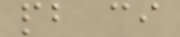pb ci
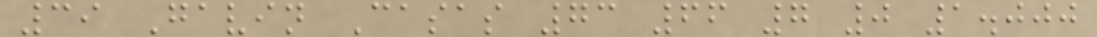39 Gavin Casas 73 66 7 0 1.000
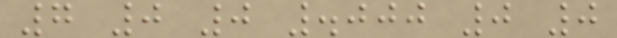7 0 0 .000 0 0
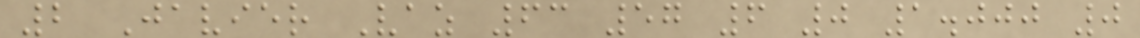2 Javier Vaz 63 57 6 0 1.000 0
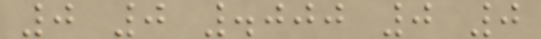0 0 .000 0 0
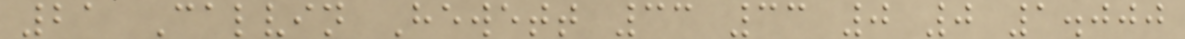21 Calvin Hewett 33 33 0 0 1.000
